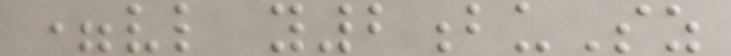=vl y2buSz
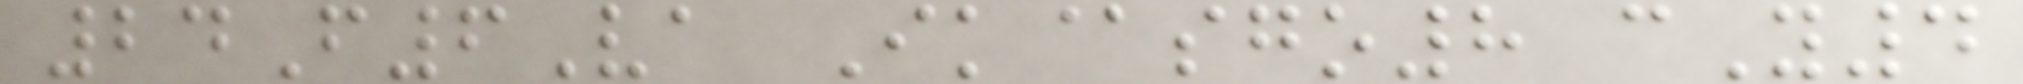24F6Va Ik@sgo8 cY4
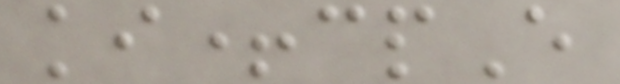ki+cpE
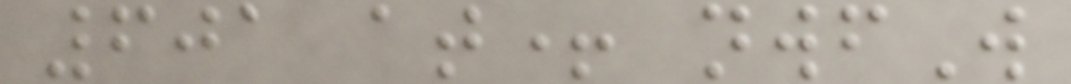601 at+ nwfW
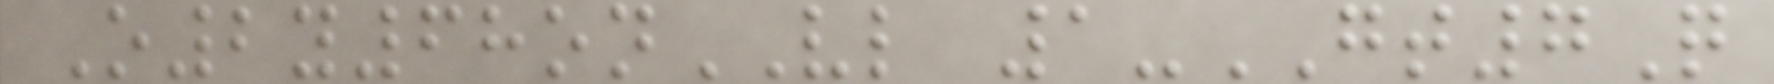O2y68onVL 1-GT7Q
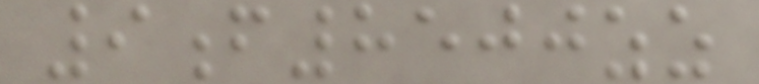9f8500zz
